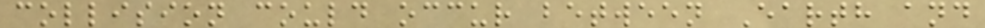collision could occur between Earth and
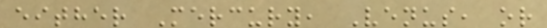either Mercury, Venus, or
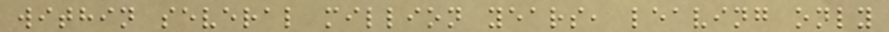within several million years, leaving only
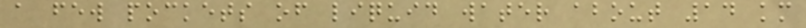a few pockets of liquid water about 14 km
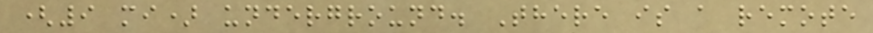(9 mi) underground. There is a remote
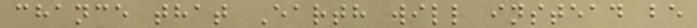chance that Earth will instead be
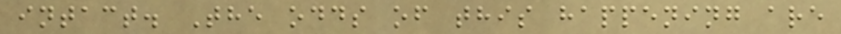intact. The odds of this happening are
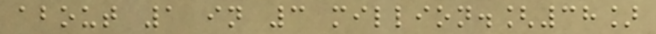about 1 in 3 million.[38]
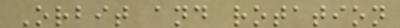Orbit and rotation
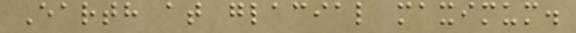Earth at glacial maximum.
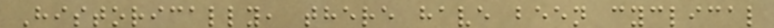Historically, there have been cyclical
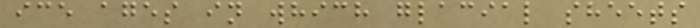ice ages in which glacial sheets
